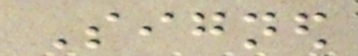Signed
